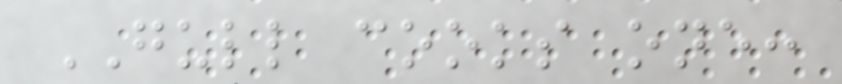GULL cooks one:
